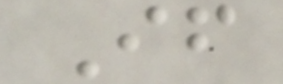If
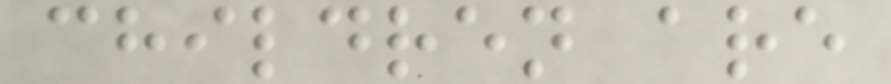children are
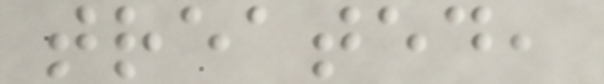treated,
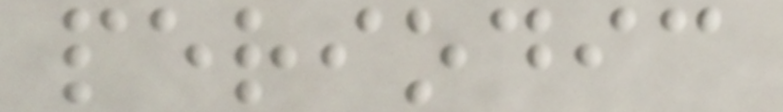periodic
